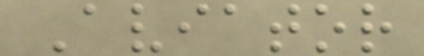Aviator
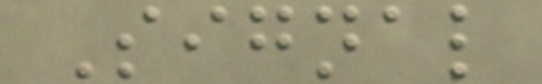Signal
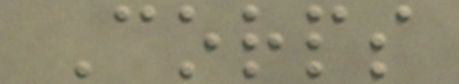Corps
